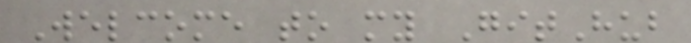Welcome to my GitHub
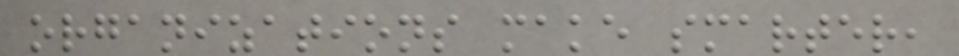organizations make smarter,
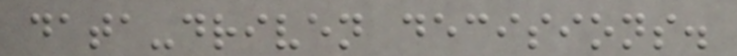data-driven decisions.
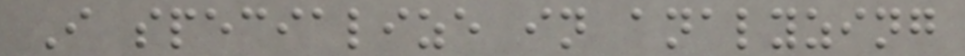I specialize in analyzing
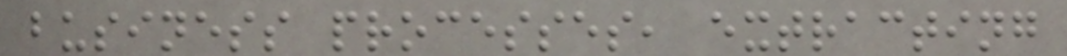business processes, extracting
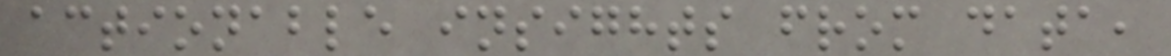actionable insights from data,
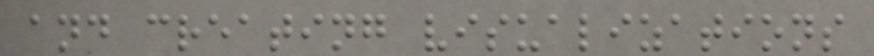and creating visualizations
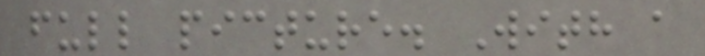full picture. With a
